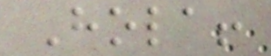Hola!
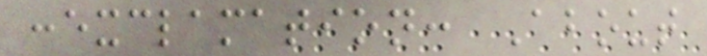:exclamation: About
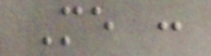Me :
